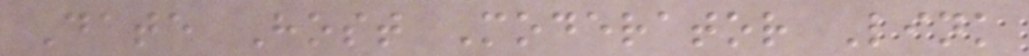Date Host Moderator Link
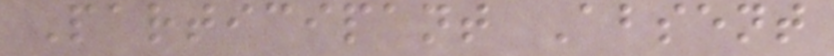Participant Absent
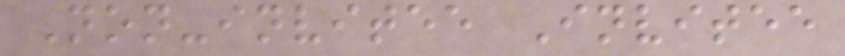Non-invitee Invitee
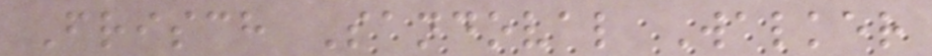Frisch Sandoval Walker
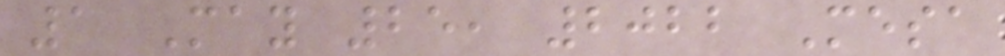1 May 25, 2022 Mesa
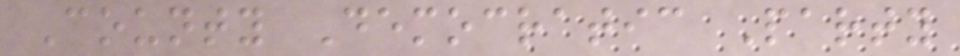County Democratic Party
